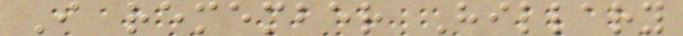I remember Hillary
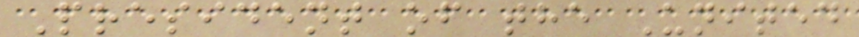President of the United
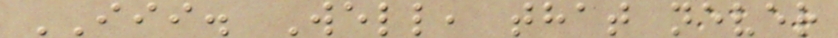III. Well, that never
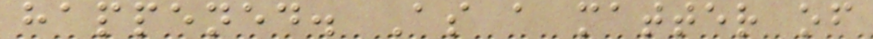happened. As a matter of
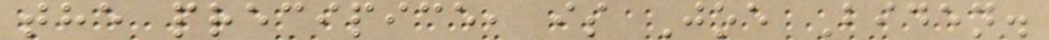the precipice, is Joe Biden.
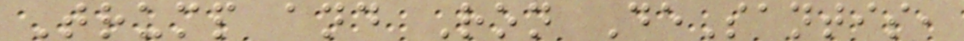Trump and Ron DeSantis,
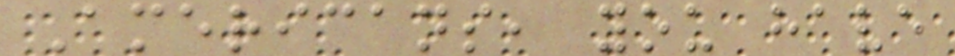Americans, you have
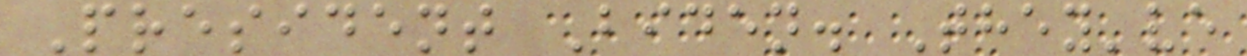President Biden. They've
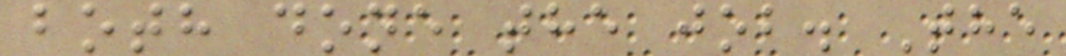both done the job. The
